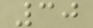30
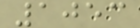1053
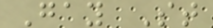Gay St
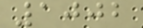1002
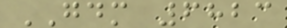GDM 6823
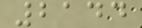2144
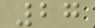27
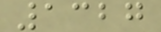1327
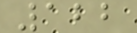122
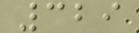329
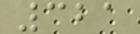321
